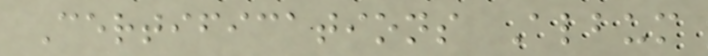Certifications Album
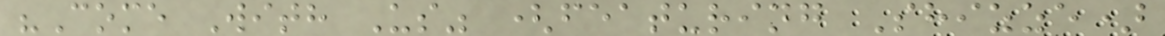"Come With Us" (featuring Shizze)
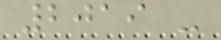2019 -
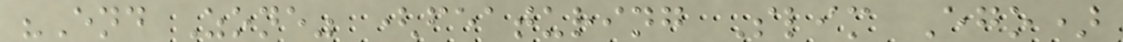"End Zone" (featuring Slim Ego)
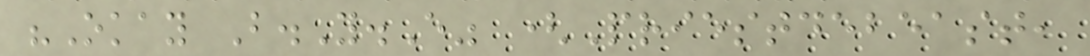"Okay B.Y.E" (Priestdebeast,
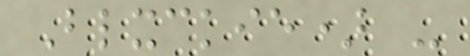Blxckie) -
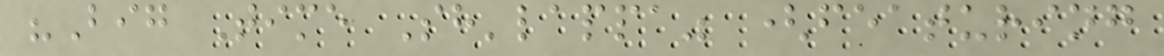"Big Time Sh'lappa" (featuring
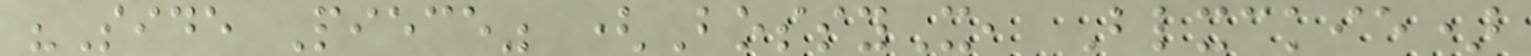"Side Piece" (BossyX, Blxckie)
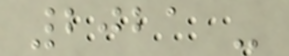2021 -
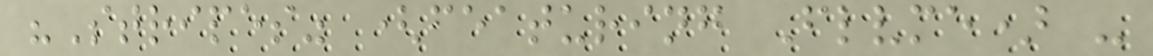"Stripes" (featuring Flvme) -
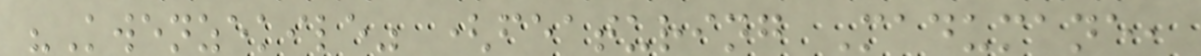"Kwenzekile" (featuring Madumane,
